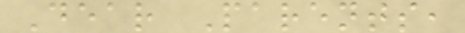Dear Parents,
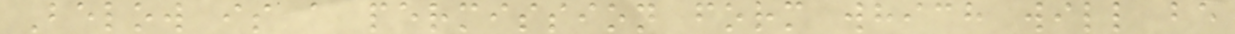Below is a permission form which will be
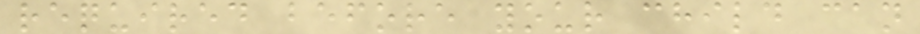required before your child can
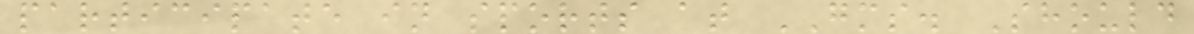participate in sports at GMS. Should
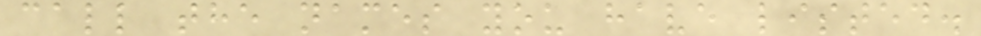call the names you have listed.
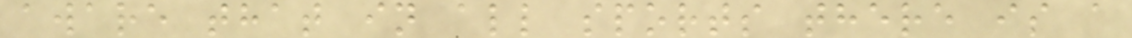aware that in all sports there is a
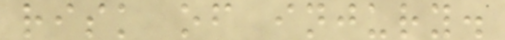risk of injury.
